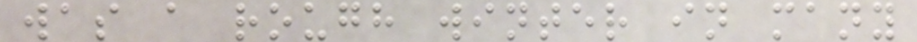was a rough winter in many
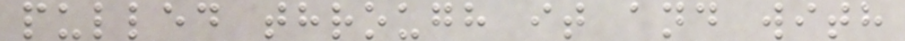pulled through it and with
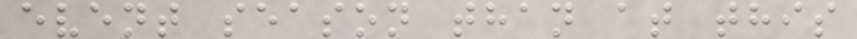event season than at this
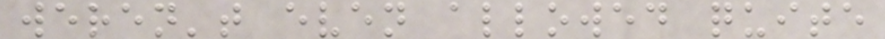weren't even allowed quite
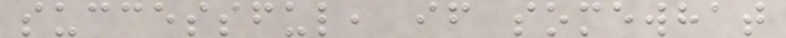successful, if somewhat
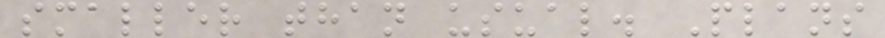smaller than usual. Plans
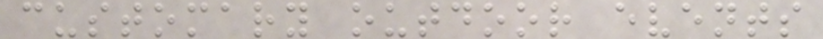customary outdoor events
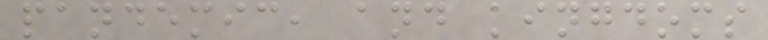pandemic, and kingdoms
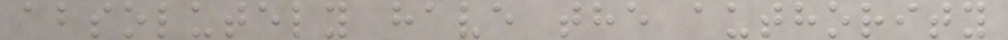absolutely have the authority
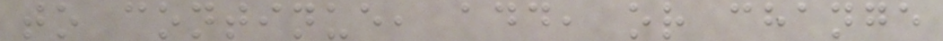to continue, add, or change
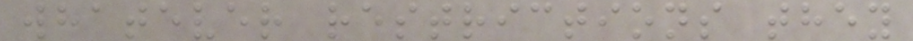whatever restrictions they
